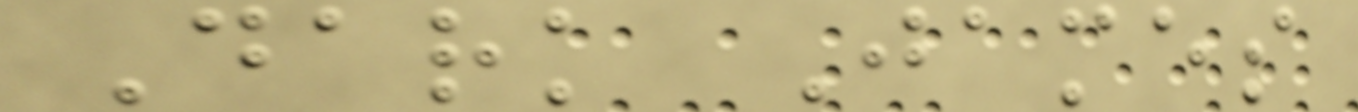Dark James
